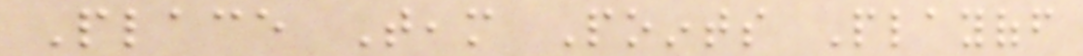Place Team Points Playoff
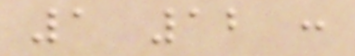1 12 :
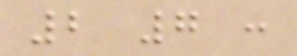2 7 :
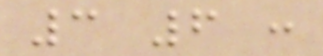3 6 :
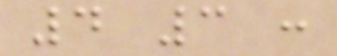4 3 :
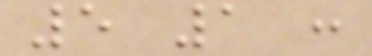5 1 :
